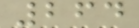264
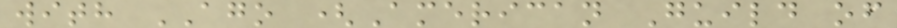with AGO (American Guild of
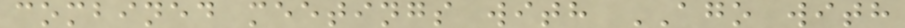combined meetings with AGO with
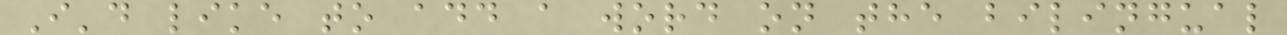I'd like to add a word on the bilingual
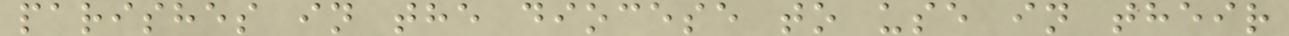parishes in the diocese to use in their
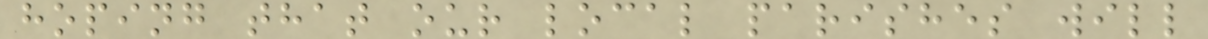hoping that our local parishes will
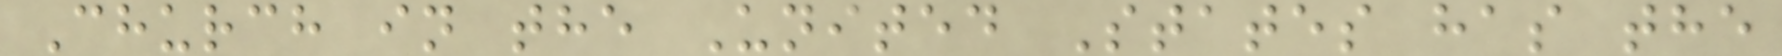Church in the United States has the
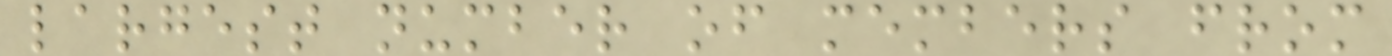largest number of members from
